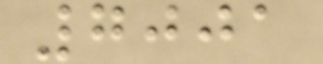7001
